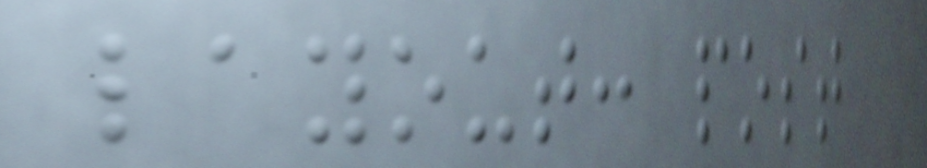layout: post
